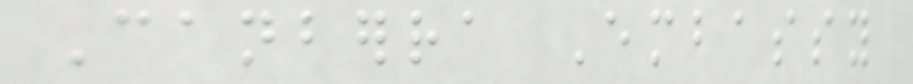Canberra Embassy
